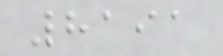8191
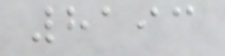8193
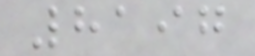8197
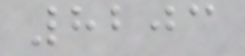8203
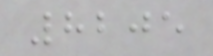8205
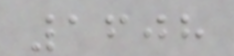1608
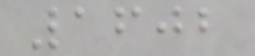1602
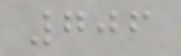706
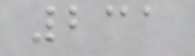231
